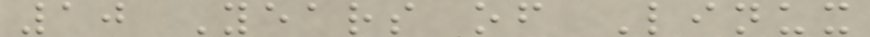10 Years of Linux
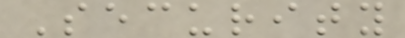Security
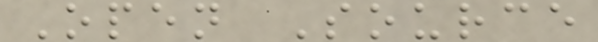Open Source
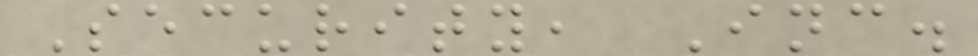Security, Inc.
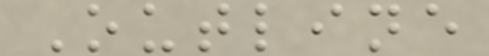Outline
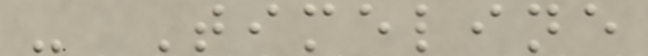- Timeline
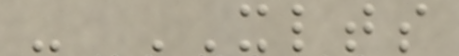- XLTS
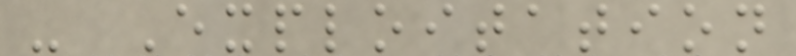- Exploitation
